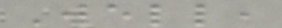Well,
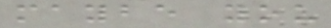maybe you
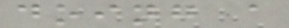doing a
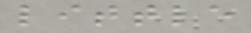little
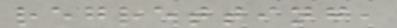regretting,
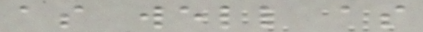as well as
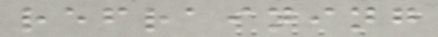refraining
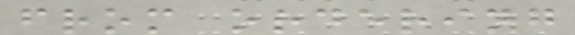from ordering
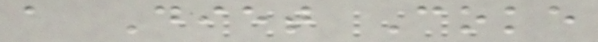a Diet Coke
